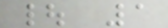| 1
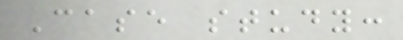Case study:
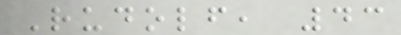Rudolf, 43
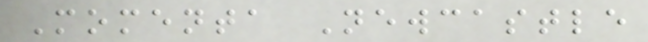Momenta Newcastle
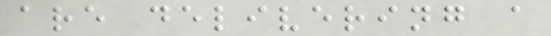are delivering a
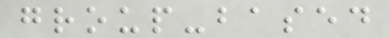group-based
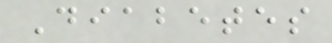Diabetes
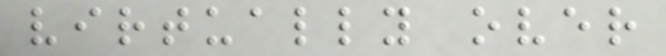virtually over
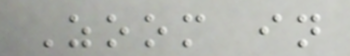Zoom in
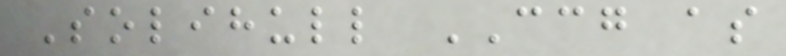Solihull CCG as
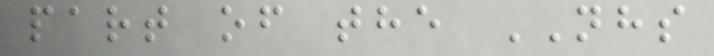part of the NHS
